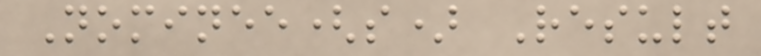Nominee(s) Result
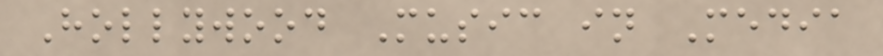Hollywood Music in Media
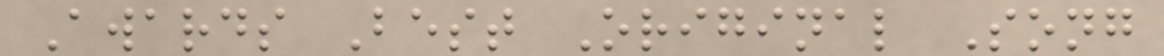Awards Best Original Song
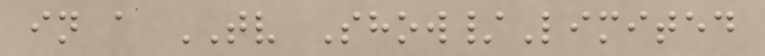in a TV Show/Limited
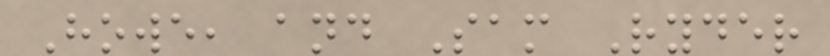Howe, and Sam Ryder
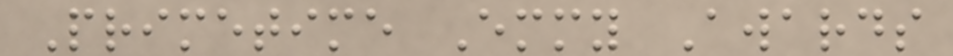Primetime Emmy Awards
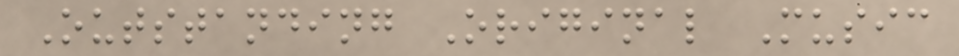Outstanding Original Music
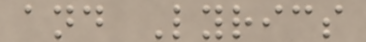and Lyrics
